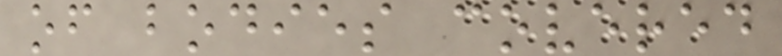of bodies covered
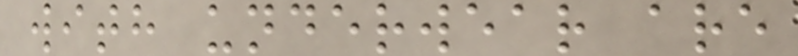with underwear are
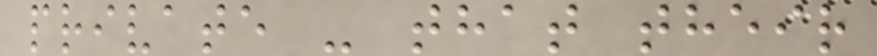private - that their
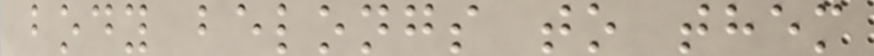body belongs to them
